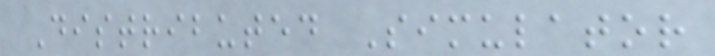Distributed Simulator
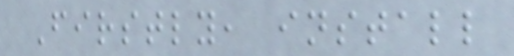Firstly, install
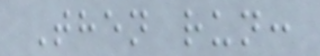Then run:
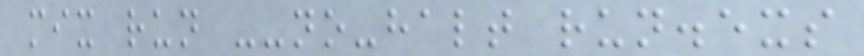mix run --no-halt run.exs
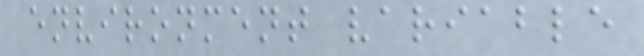environment variable
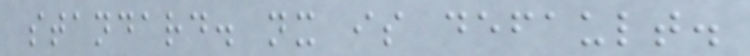standard. nx is default.
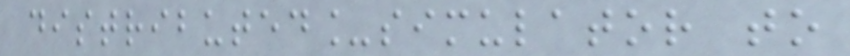distributed_simulator to
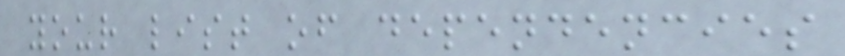your list of dependencies
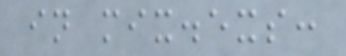in mix.exs:
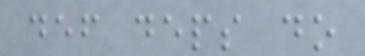def deps do
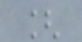[
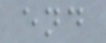end
